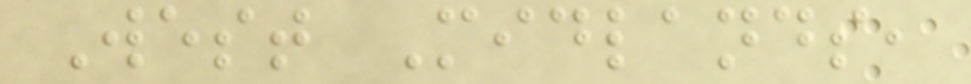West Midlands,
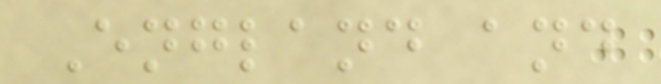England and
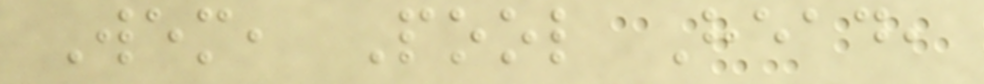Wem, Pool Head,
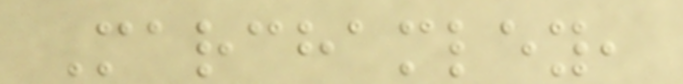Marchamley,
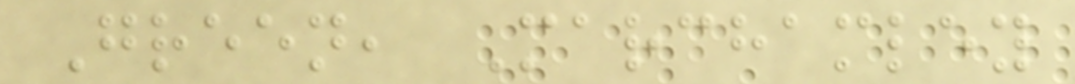Green, Marchamley
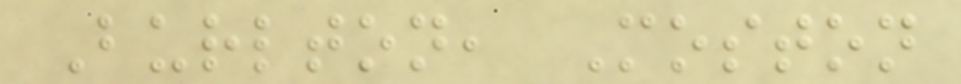Burlton, Moston
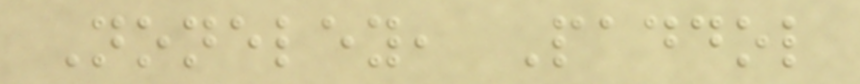Noneley, Paddol
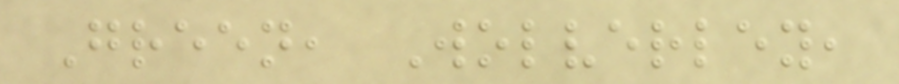Green, Wolverley,
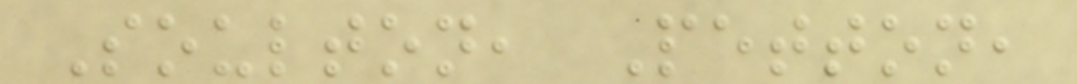Soulton, Petton,
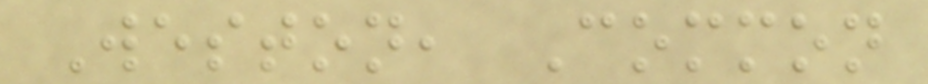Weston, Common
